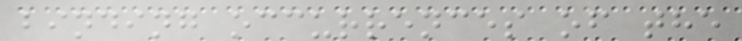binding occurrences of the
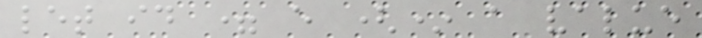let id = e (* a value
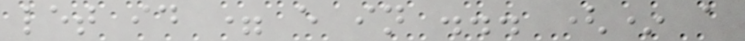let id = e in ... (* a
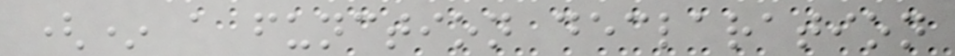(* a function declaration
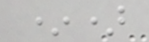*)
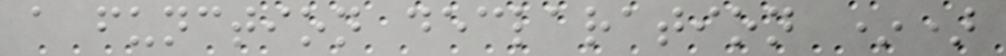a function declaration *)
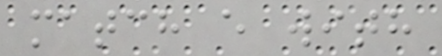match e with
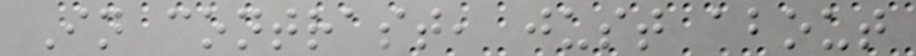In contrast, just about
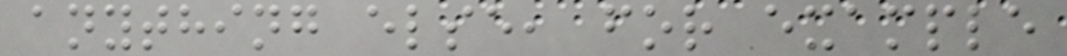anything else, for example
